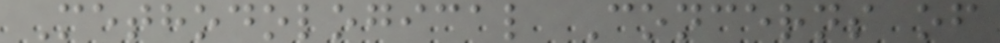Methodological Concerns of
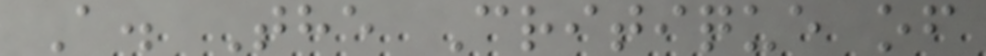A. The Critique of
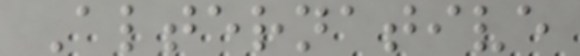Alternative
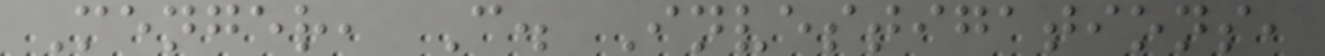Menger, C. Investigations,
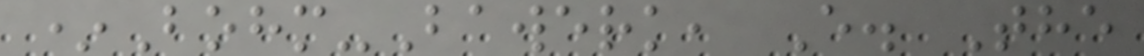*Bohm-Bawerk, E. The
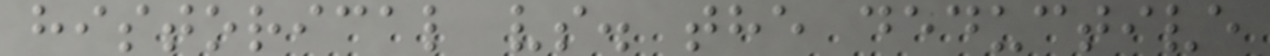historical vs. the deductive
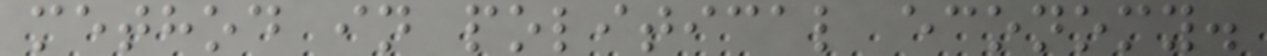method in political economy.
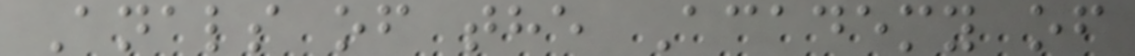Anals of the Academy of
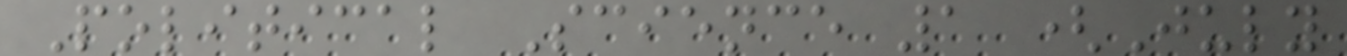Political Science 1 (July
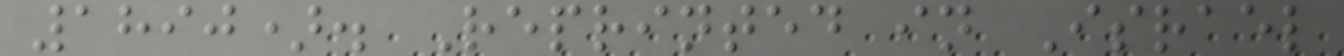1890). Reprinted in Israel
